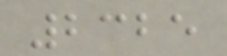2325
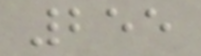255
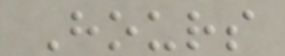Hours
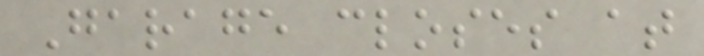Garage closes at
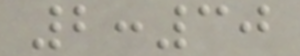2:30
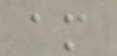am
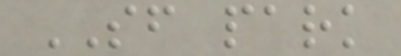SF park
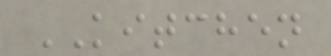KITCHEN
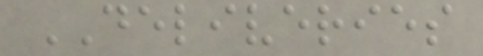DELIVERIES
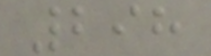298
